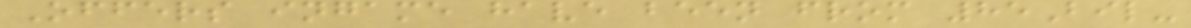Offers ingame have been from 85Bil-
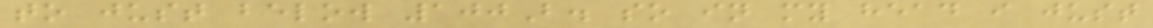to just below 100B. so in my head i just
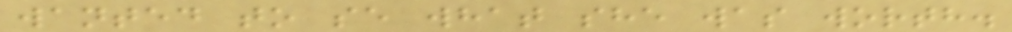wanted to se what she was worth.
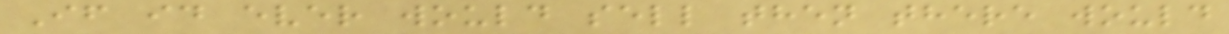If id ever would sell then there would
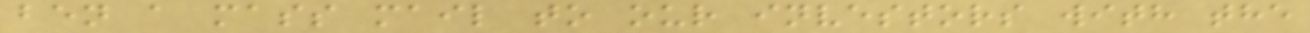ben a mass mail to our investors with the
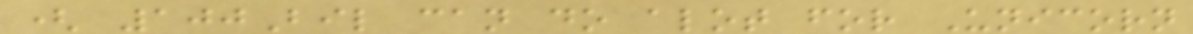( 100Bil can do alot for Unicorn
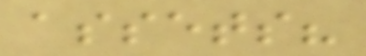assets?
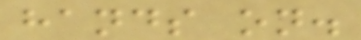hands on.
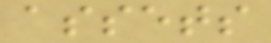assets
